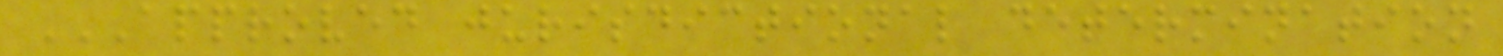APPROVED JURISDICTIONAL DETERMINATION
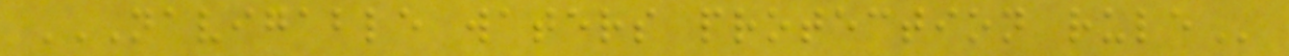NAVIGABLE WATERS PROTECTION RULE
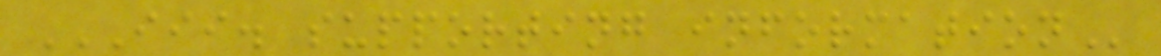III. SUPPORTING INFORMATION
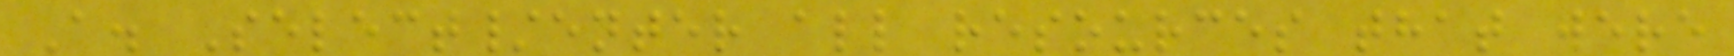A. Select/enter all resources that were
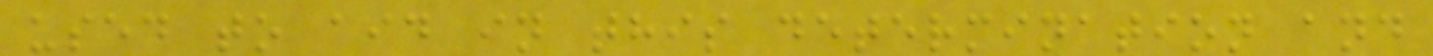used to aid in this determination and
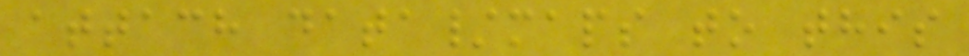attach data/maps to this
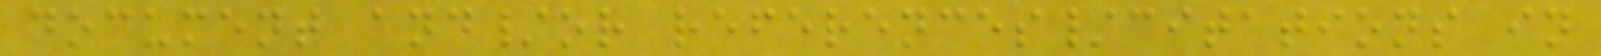document and/or references/citations in
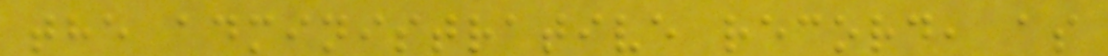the administrative record, as
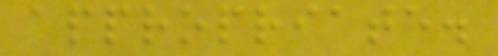appropriate.
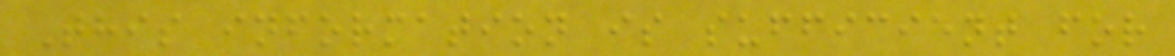This information is sufficient for
